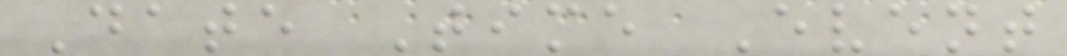Date Time Event
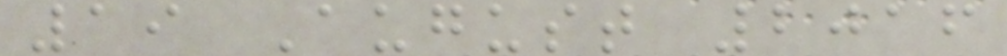19 August 2016
